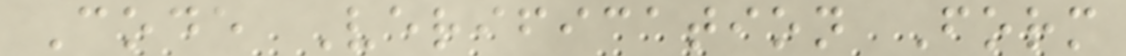Code Verification Form
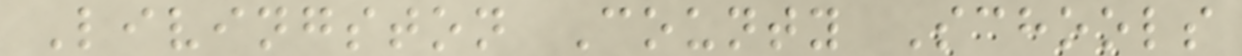Livingston County Schools
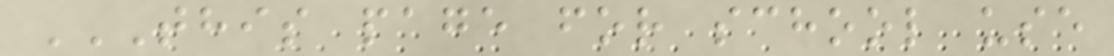THIS PAGE FOR SCHOOL USE
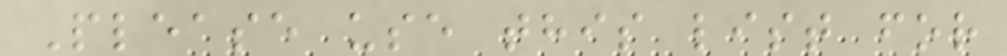Please use this list for
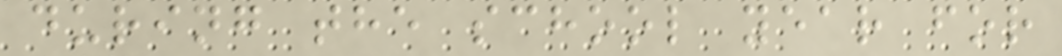during the school year for
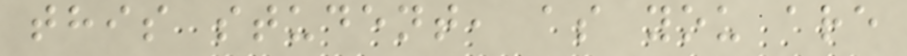this student, as you are
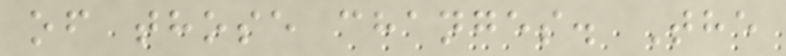of those changes. The
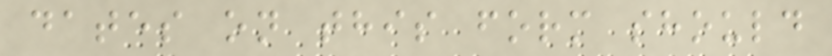dates on this form should
